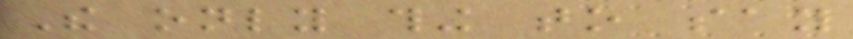The only thing to say
